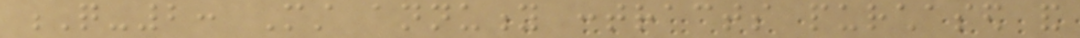Q-2: Must annuity contracts purchased and
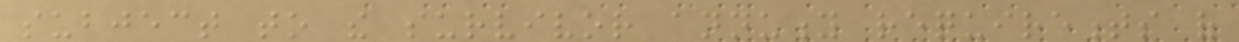subject to the survivor annuity requirements of
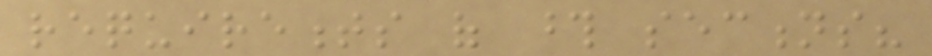requirements of those sections?
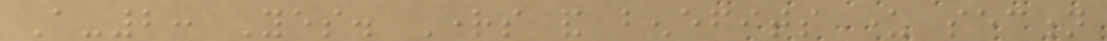A-2: Yes. Rights and benefits under section
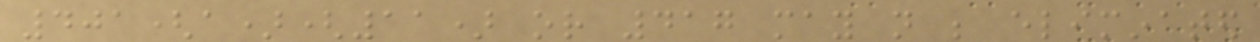401(a)(11) or 417 may not be eliminated
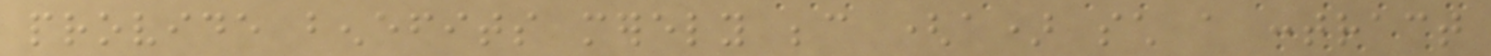provide benefits merely because (a) such a contract
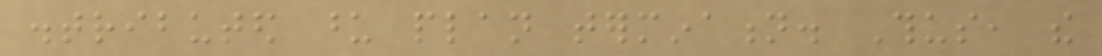distributed upon plan termination. Thus, the
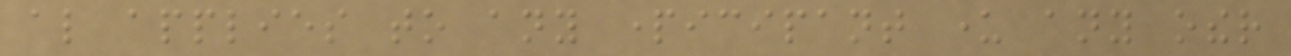also applies to any participant under any other
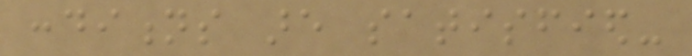conditions are satisfied-
